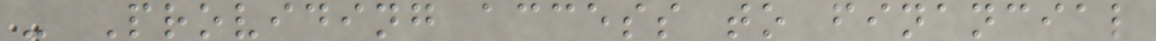- Providing access to financial
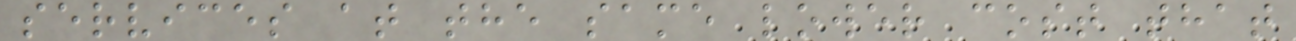services at the same lower cost that
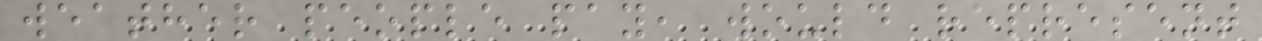weather people pay, would represent
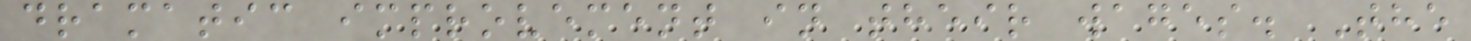dramatic improvement in their wages. The
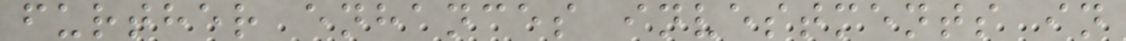further enhances investments in
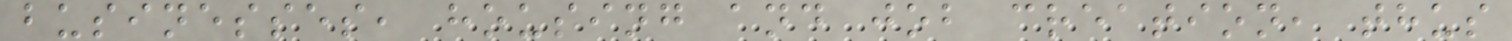businesses, housing and job creation, thus
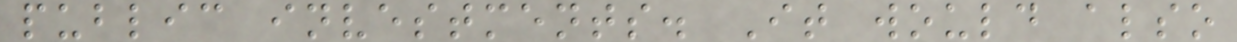public investments. It would also
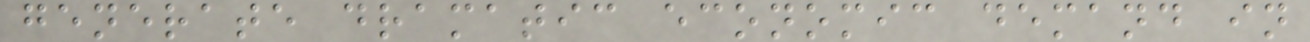generate dramatic economic demand in
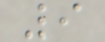9
